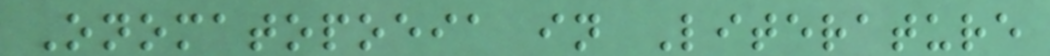Onomatopoeia in Literature
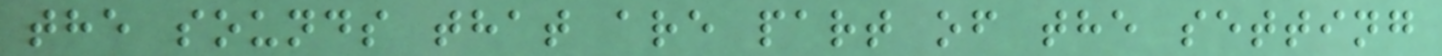the sounds that are part of the setting
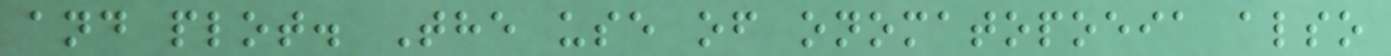and plot. The use of onomatopoeia also
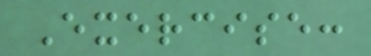Exercise:
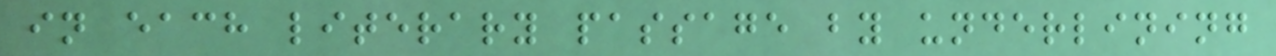in each literary passage by underlining
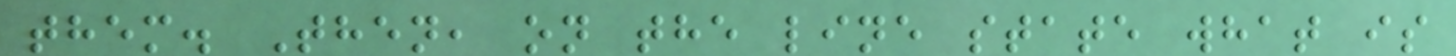them. Then, on the line state what is
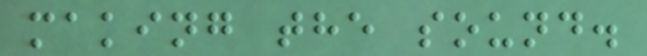making the sound.
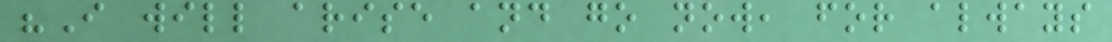"I will arise and go now, for always
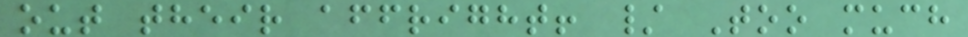out their affright! / Too much
